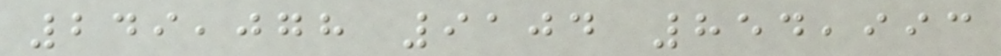249,078 9104 854,993
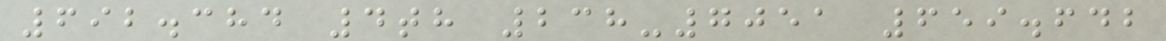692.384 4th 238-7051 659.642
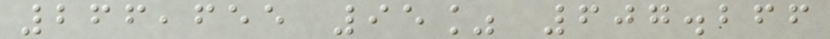266,655 95% 607.266
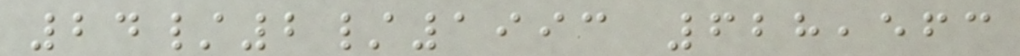24/2/1993 628,563
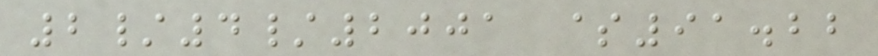2/4/2001 $91.22
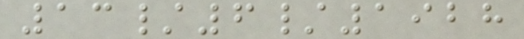13/6/1928
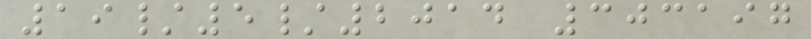19/5/2014 303197
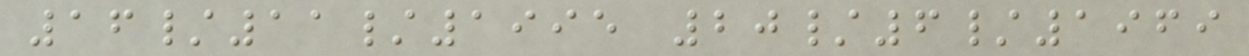16/11/1995 20/6/1969
